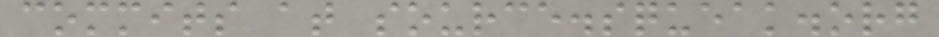commits at source.squeak.org
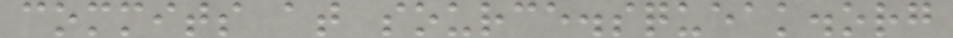commits at source.squeak.org
